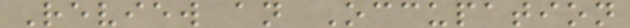Review an Occupation
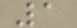1
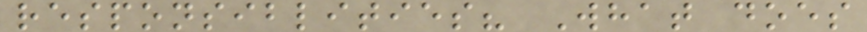responsiblities? What does
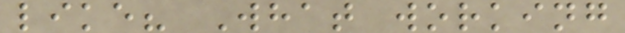like? What working
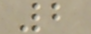2
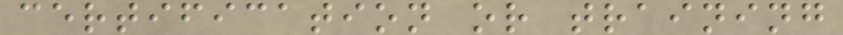certification or training
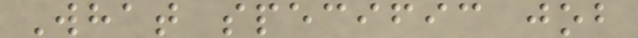What specific job
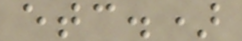etc.)
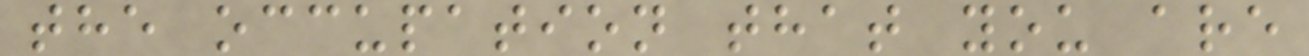the occupation that you are
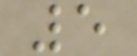5
